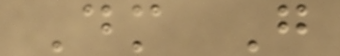Dm G
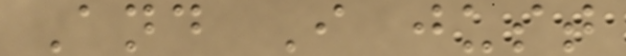And I just
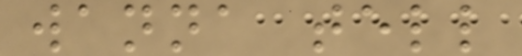wanna tell
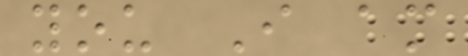you I am
